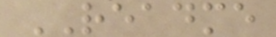README
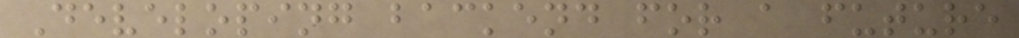Developing backend for a future
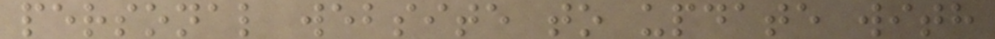personal website to update with
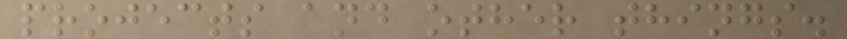projects and other things.
